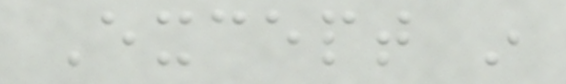Except in
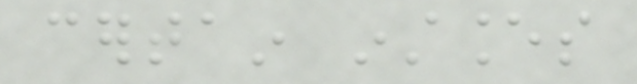certain instances
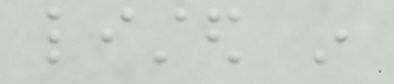listed in
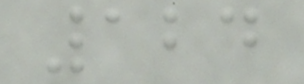124
